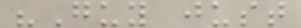"Guy just
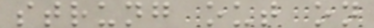strung out on
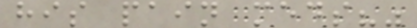his pain meds?"
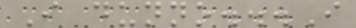I dunno...I
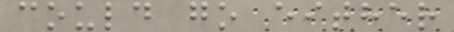could go either
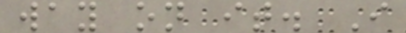way on it. I
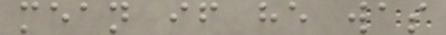mean if he was
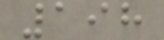198
